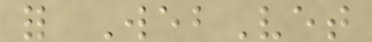for WebVet
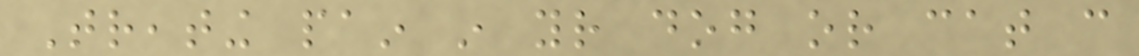Treating pain in your dog or cat can
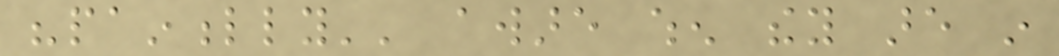"painfully'' aware when they are in
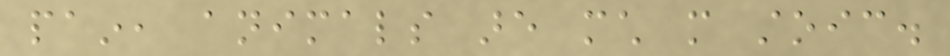pain, animals are much more stoic.
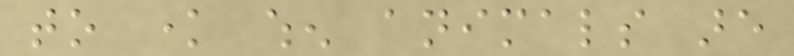to know when animals are
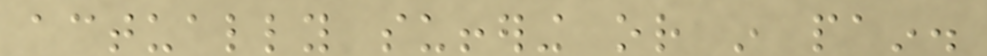actually suffering or in pain.
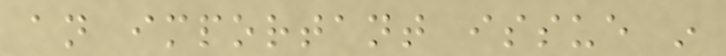an important issue in
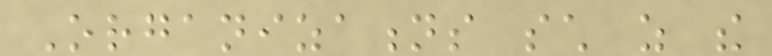Organizations such as the
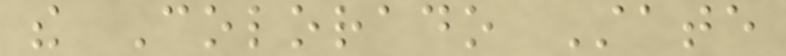the Colorado State
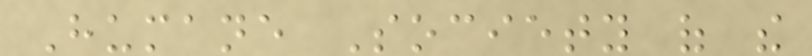Humane Society of the
